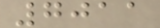7011
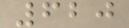620
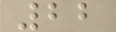22
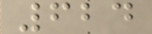624
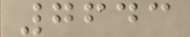7643
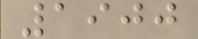1900
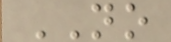NO
